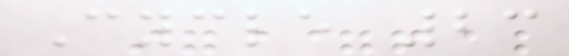Cycle 23
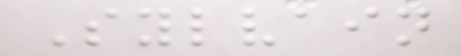Sylvain
